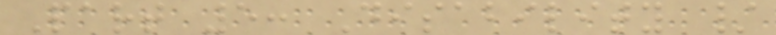Part 5: Disability /
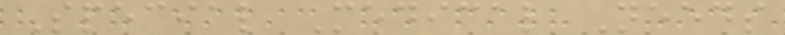Special Medical Needs
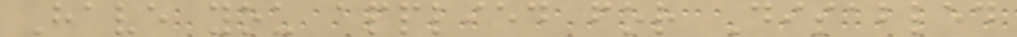Have you applied for Disabled
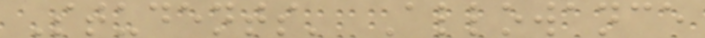Students' Allowance
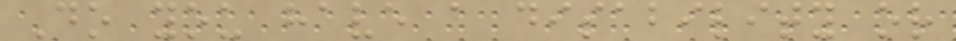Do you have a disability or
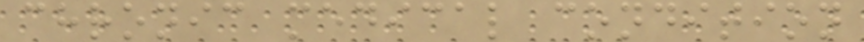chronic medical condition
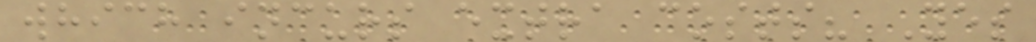which incurs extra costs? Yes
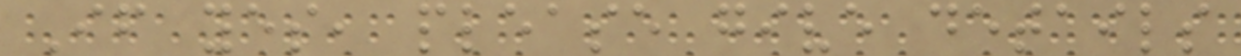If yes, please give details
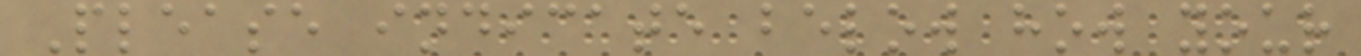Please indicate below how your
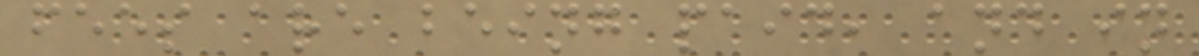fees are being paid, and in
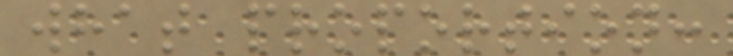what proportion:
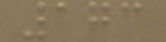173
